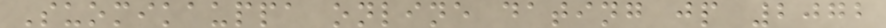Suomikauppa online dating jp 2072
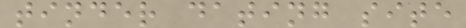tinder dating site
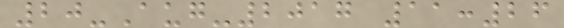20-Aug-2017 11:26
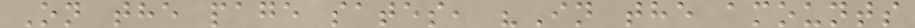On the page sates, "In the amounts
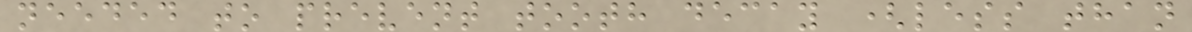needed to prevent tooth decay (less than
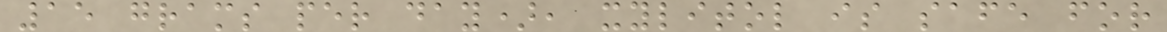15 grams per day), xylitol is safe for
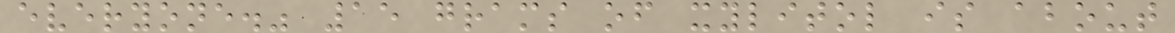everyone." 15 grams of xylitol is about
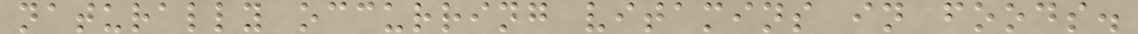naturally occurring vitamins in foods.
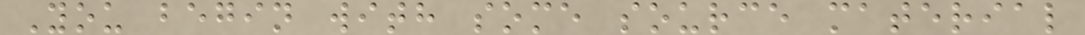You begin with some source material
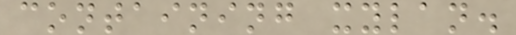containing xylan.
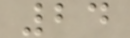24
